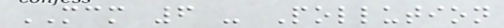MCM 6 - Pollution
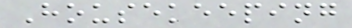Housekeeping
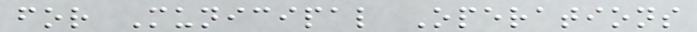for Municipal Operations
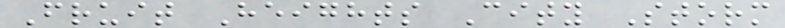Fruit Heights City Storm
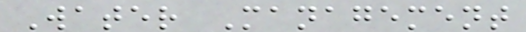Water Management
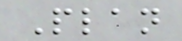Plan
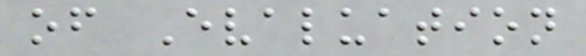of Evaluation
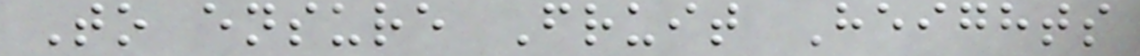To ensure Fruit Heights
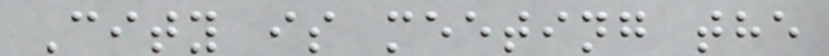City is meeting the
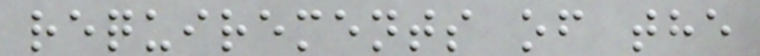requirements of the
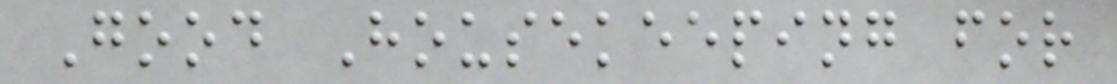Good Housekeeping for
